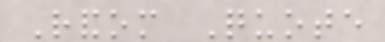Random Quote
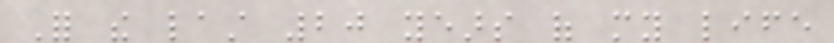For the last 20 years of my life
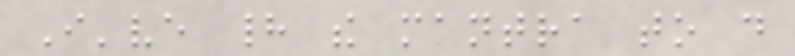I've had the mantra to do
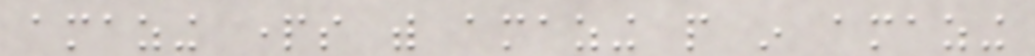amazing parts with amazing people in amazing
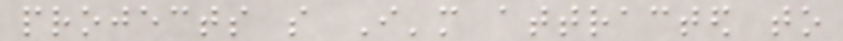projects so I'm attracted to
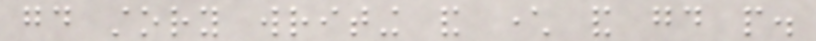good story writing and character and good people.
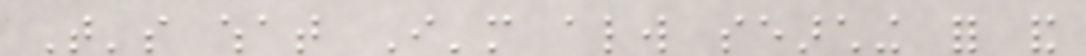That's what I'm always searching for and
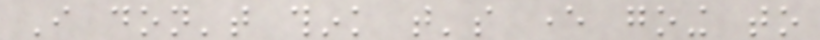I don't think that's ever going to
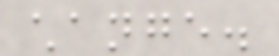change.
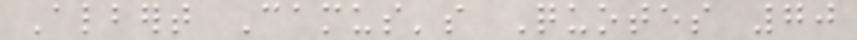Albert Camus's Quotes 70
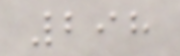298
